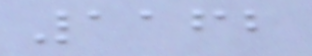1162
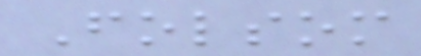Folsom
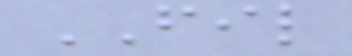FIL
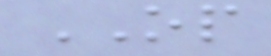OP
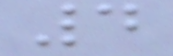4
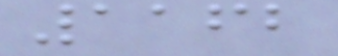1162
